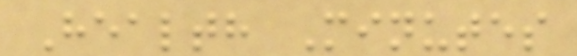Health Minutes
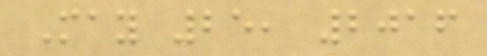May 25, 2016
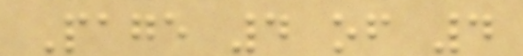Page 4 of 4
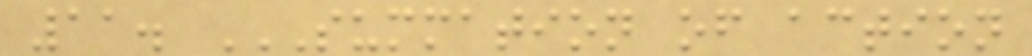11. SUMMATION OF ACTION
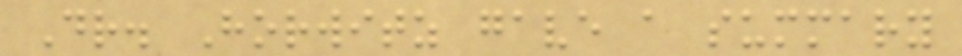Dr. Horwitz gave a summary
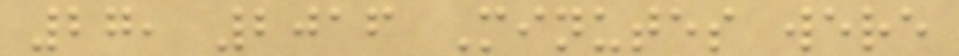27, 2016 Minutes were
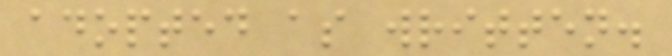adopted as written.
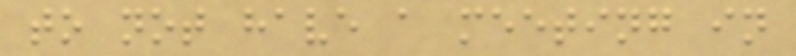to not have a meeting in
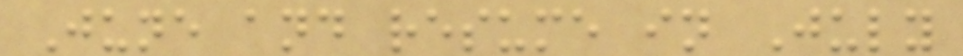June and resume in July
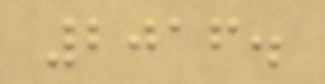2016.
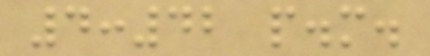4:42 p.m.
